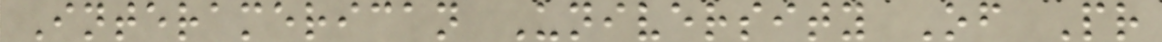Interamerican University Of Pr
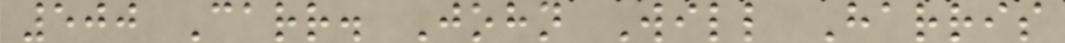500 Carr. John Will Harris
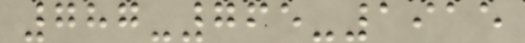787-765-1915
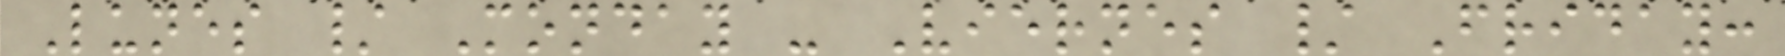Lunes / Monday - Viernes / Friday:
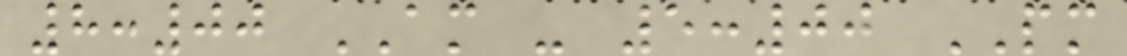8:00 AM - 5:00 PM
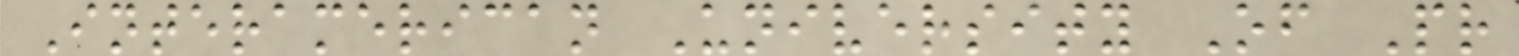Interamerican University Of Pr
